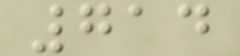714
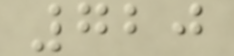720
